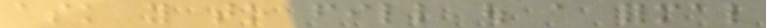ask you to fill out a formal
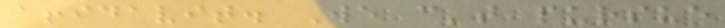affidavit. We can't pursue
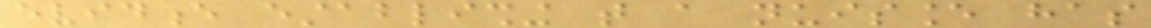evidence establishing that a nuisance has
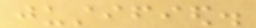justified.
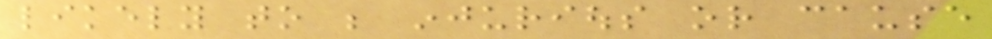likely to be injurious or cause
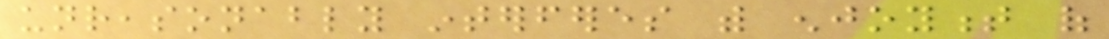unreasonably interferes with enjoyment of
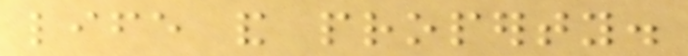life and property.
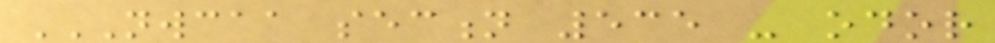NWCAA SECTION 535 - ODOR
